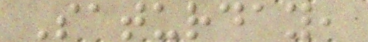Saturday,
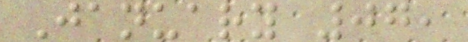January 07,
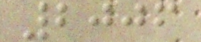2006
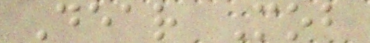Dear Mob
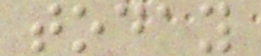today
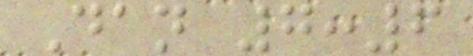Dan 7:6
